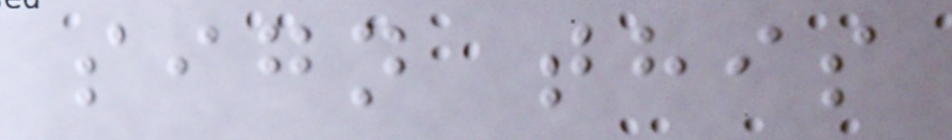sign this
